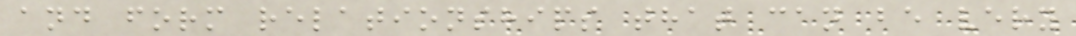and form relationships that can be very
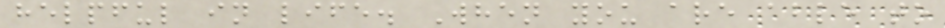helpful in life. When you are able to
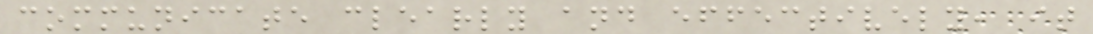communicate clearly and effectively, it
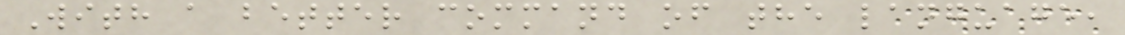With a better command of the language,
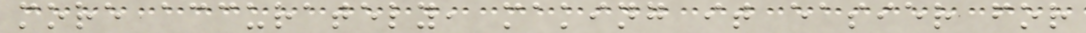more accurately, making it easier for
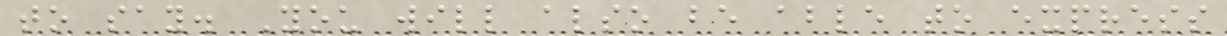to say. You will also be able to express
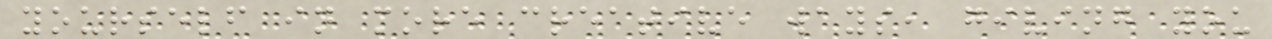yourself in more creative ways, giving you
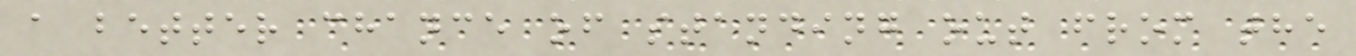a better chance of standing out from the
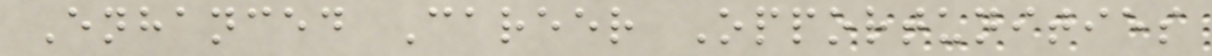Enhanced Career Opportunities
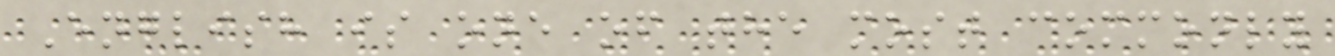English is one of the most commonly
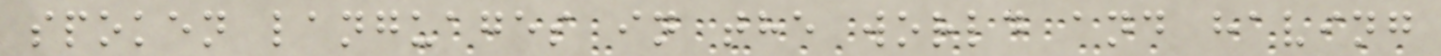spoken languages in the world and having
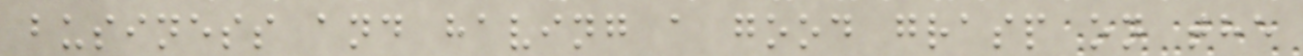business and having a good grasp on the
